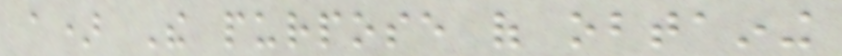a) The purpose of obtaining
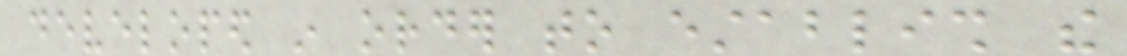developed in order to establish the
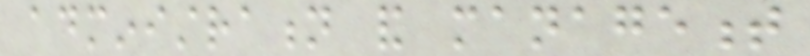administration and management
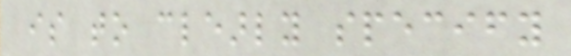is to clearly specify
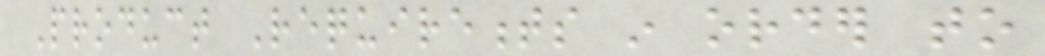Product Requirements in order to
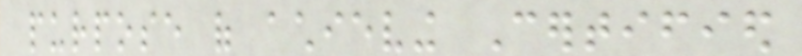purpose of achieving Certified
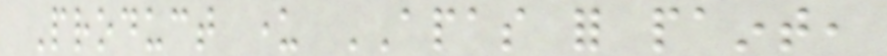Product under APAS for paint,
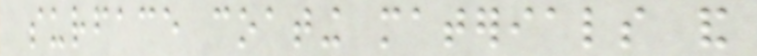surface coating materials and
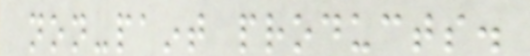non-paint products.
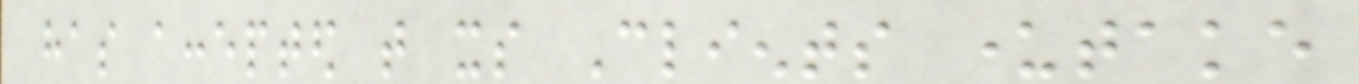has accepted that its Clients undertake
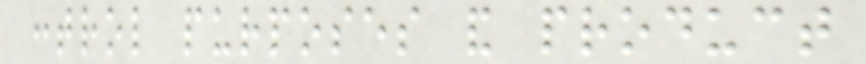control purposes and product
